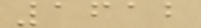1612
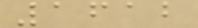1612
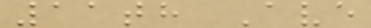11th Ave
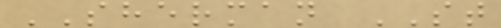SHERMAN ST
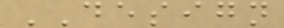DESIGN
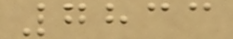7833
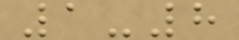1-8
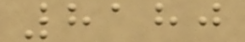8180
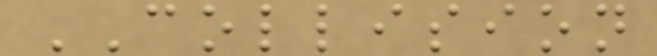COLLISION
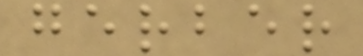gerber
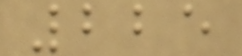225
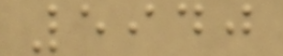5940
